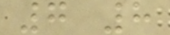7 8
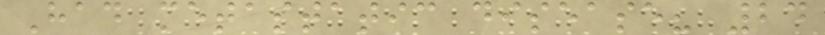Had metastatic disease? 24
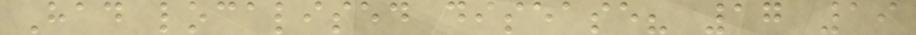Had localised disease? 17 19
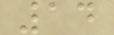14
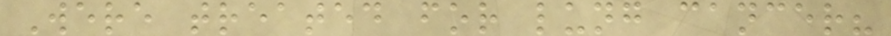Were treated for lung cancer?
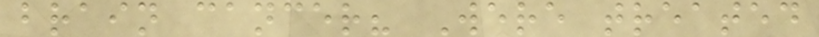brain cancer? Were treated
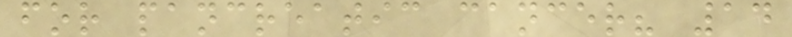for pancreatic cancer? 14
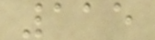115
